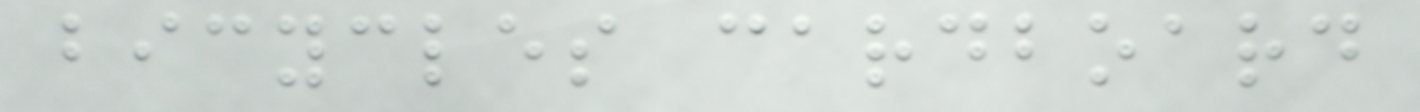bicycles cardboard
